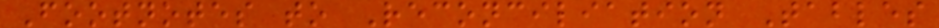Footnotes to Reconciliation Tables
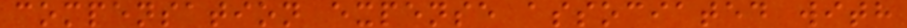compensation expense associated with
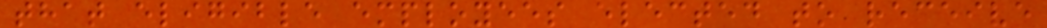that eligible employees elected to receive
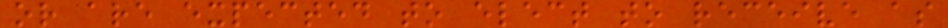or are expected to elect to receive as
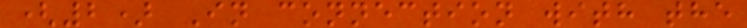(2) In connection with the
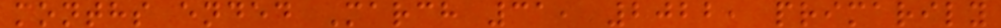months ended March 31, 2022, primarily
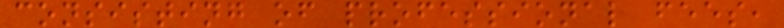consisting of professional fees,
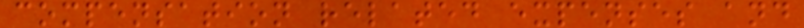compensation related expenses and
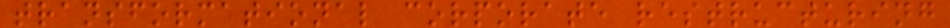transformational corporate restructuring
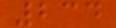234
